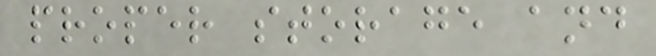proper storage and
